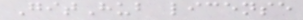GitHub license
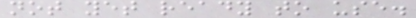not yet ready to use.
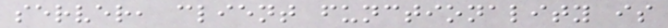server, client functionality is
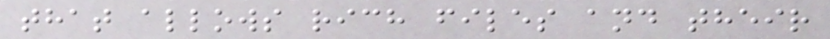that allows rich files and their
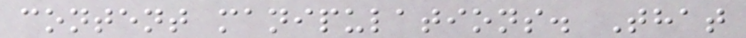content manipulations. That
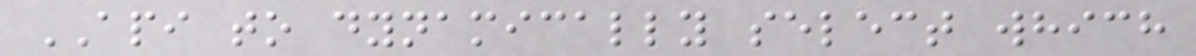API to dynamically select which
